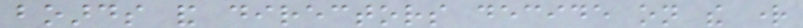boards and directors decide on the right
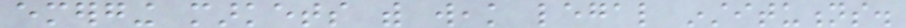emerging markets with weak legal institutions.
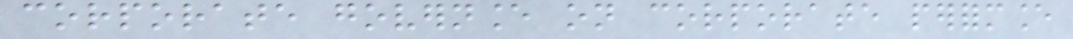corporate governance on corporate performance
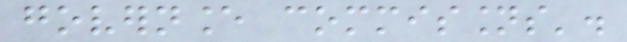governance commissions'.
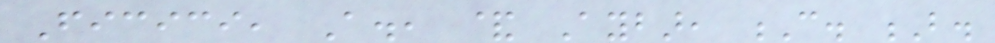Ficici, A., & Aybar, C. B.
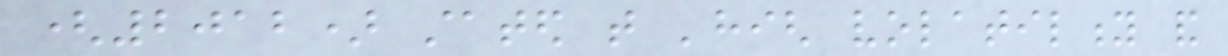(2012) stated that 'high volatility and
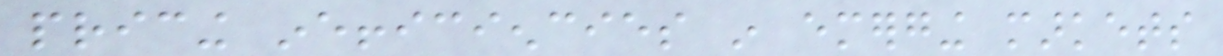pricing inefficiencies in emerging markets
